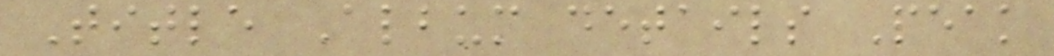Title Album details Peak
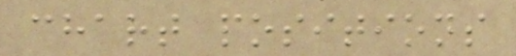chart positions
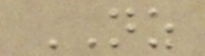NZ
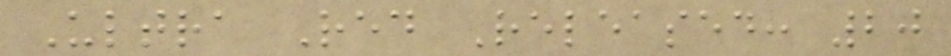Ultra Red Released: 20
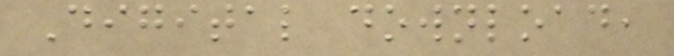Digital download,
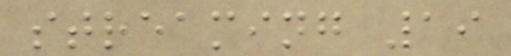streaming 19
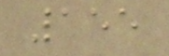155
